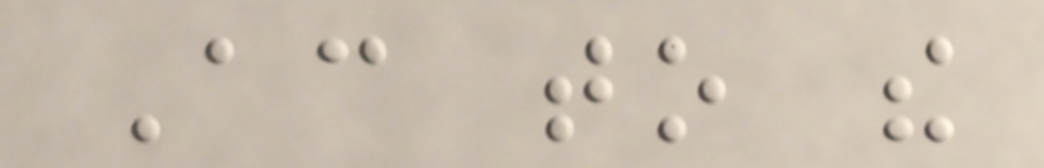According to the
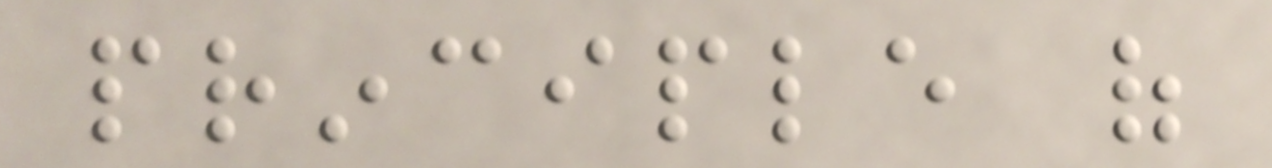principle of
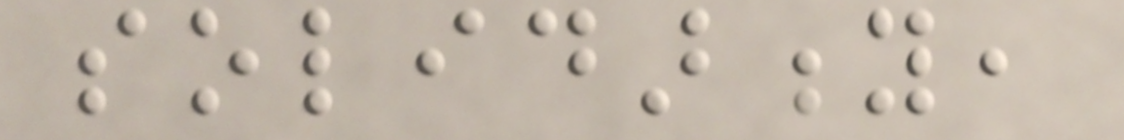solidarity,
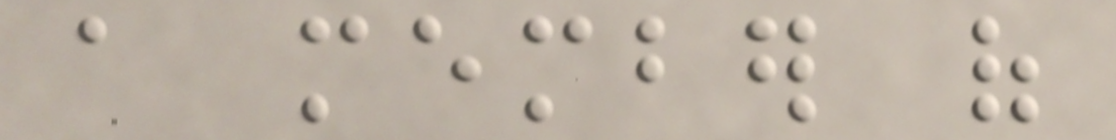a member of
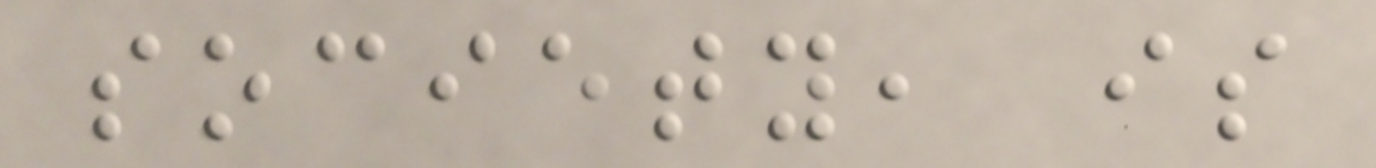society, is
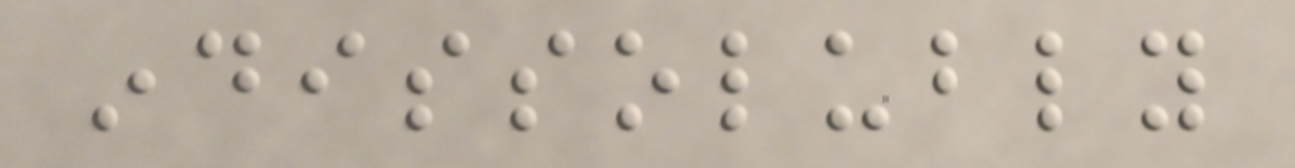indissolubly
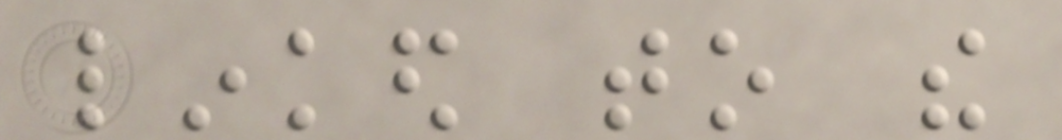linked to the
